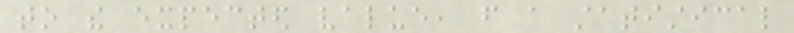to the expected value, from a statistical
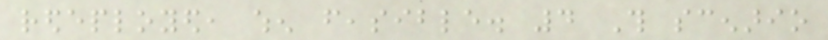redeployed, when feasible. 4 This scenario
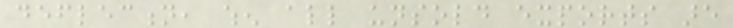deflection, when all unsold exports are
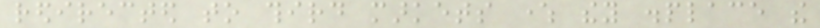redirected to third markets where they displace the
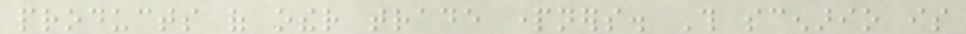products of other trade partners. This scenario is
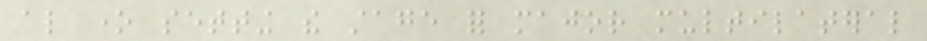also one setting the stage for major multilateral
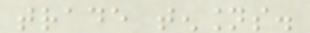trade tensions.
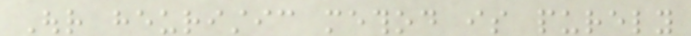Our heuristic method is purely
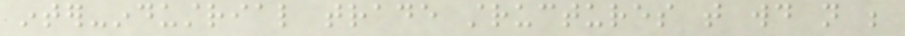inter-industrial trade structures that would not be
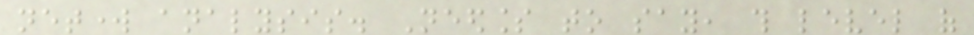network analysis. Needless to say, this level of
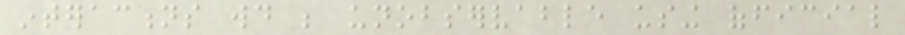interactions would be unobservable using official
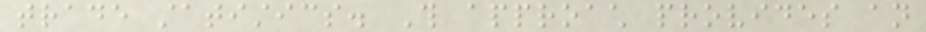trade statistics. This approach provides an
